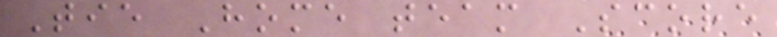Tie Home team Score
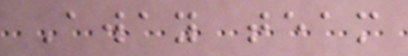Away team
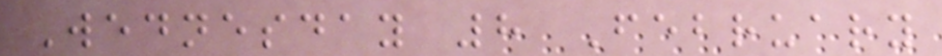Wednesday 8 February
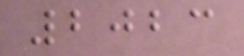2023
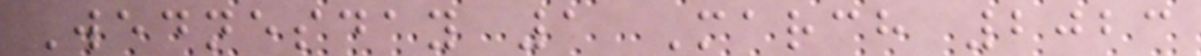Wednesday 1 March 2023
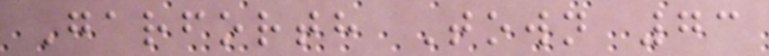Garforth Town 73
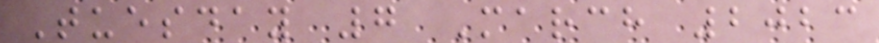Tuesday 7 March 2023
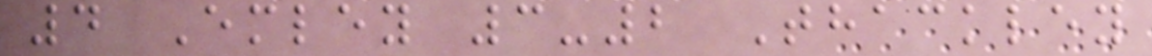4 Emley 3-2 Thackley
